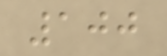100
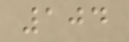104
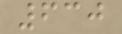630
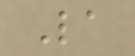La
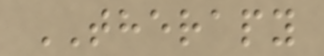THERAPY
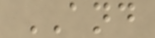AND
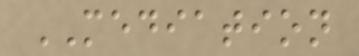MEDIATION
